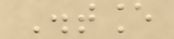Distance
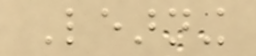Learning
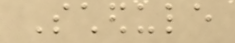Schedule
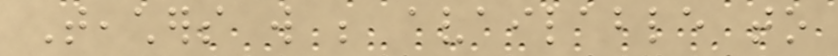Teachers will be available to
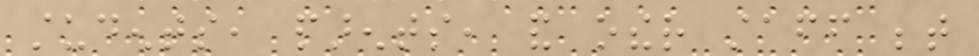students, parents, and other staff between
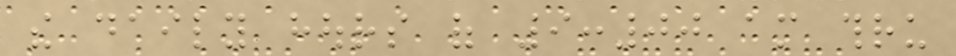the daily hours of 9:00 am thru
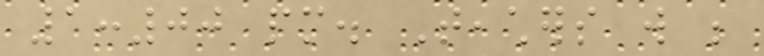1:00 pm. Teachers will be
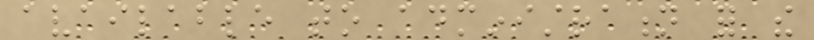available to administration for the
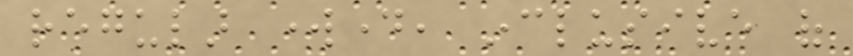regular workday, inclusive of
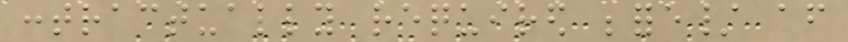contractually required before/ after
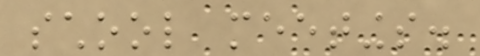school meetings.
